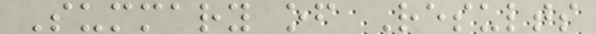Summary of Results
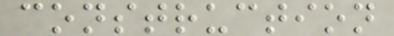construction
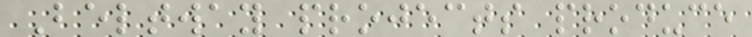Beltway projects produce
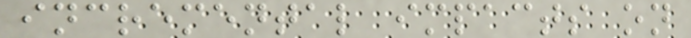incremental impacts on
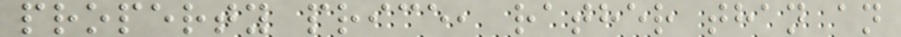property price, rather than an
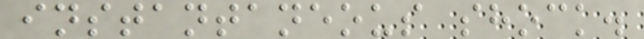instantaneous shock.
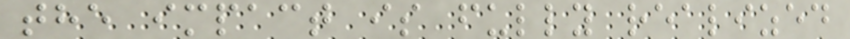the impact is fully realized
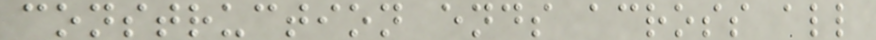construction ends across all
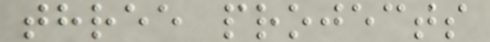three projects
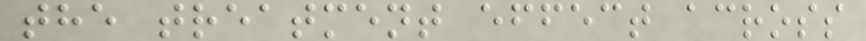the treatment effect across
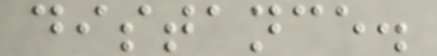distance.
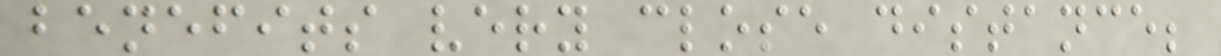benefits very close distance;
